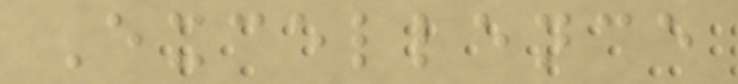Excellence
